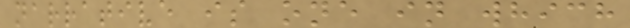narrative is one in which
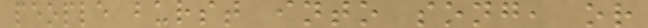people burst into song, or
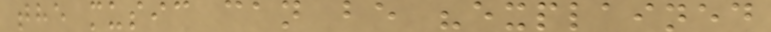the music can be "explained
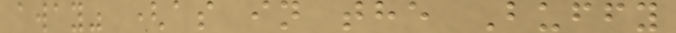away" (as in the Buffy
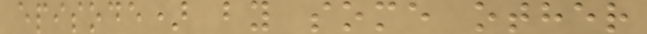episode) by some other
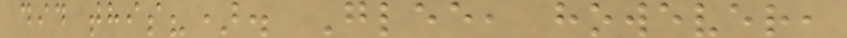did this?). Glee, however,
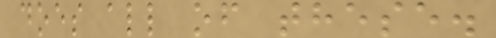does all of these.
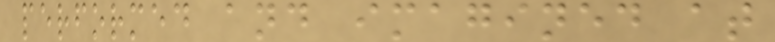performed and imagined at
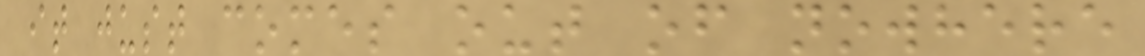it just comes out of nowhere
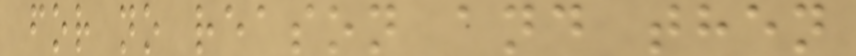for no reason and then
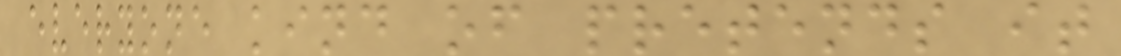everyone kind of pretends it
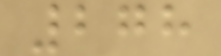278
